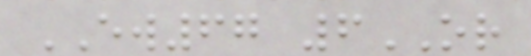EW67 6OR
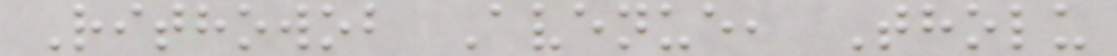Rithowob Avenue, Tholu
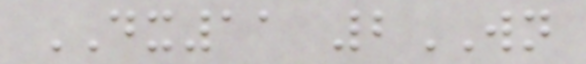DX11 2WN
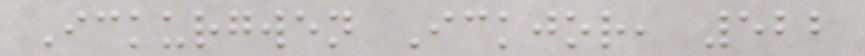Ickurgwen Ickjor, 522
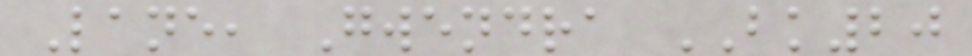Lane, Gwendra BK20
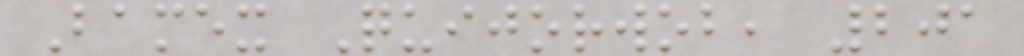Bamex Quijorwob, 201
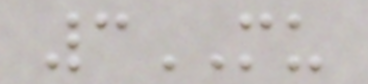3MU
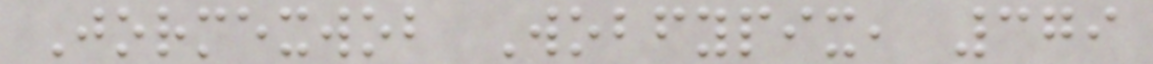Jormexwob Wobfypix, 379
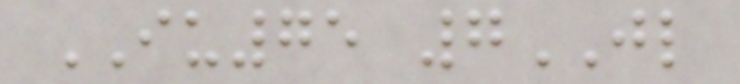IU75 7JL
